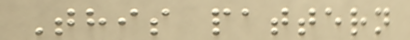This pattern
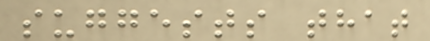suggests that
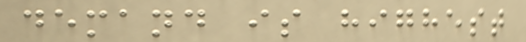demand is highest
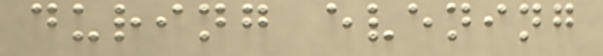during evening
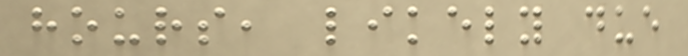hours, likely due
